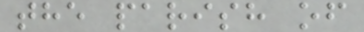the parish of
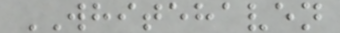WHITEHAVEN
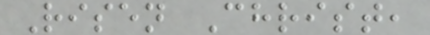Risen Christ,
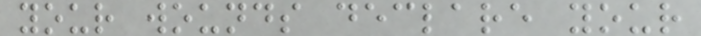your wounds declare your
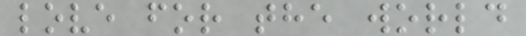love for the world
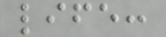life:
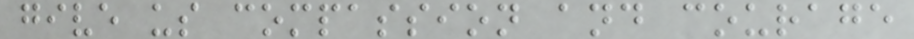give us compassion and courage
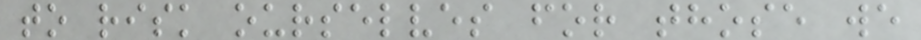to risk ourselves for those we
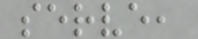serve,
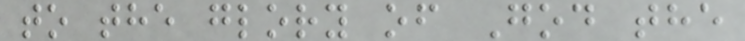to the glory of God the
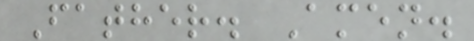Father. Amen.
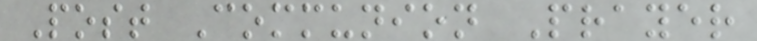Post Communion Prayer
